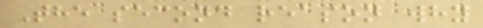The second reason why
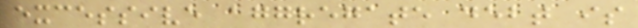excessive aggregate debt is
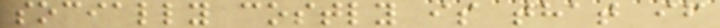socially costly is that if
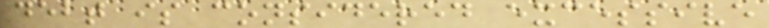debt is considered excessive
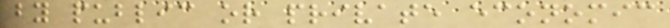by public or private economic
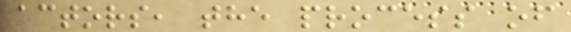actors, the process of
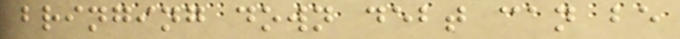bringing down debt can be
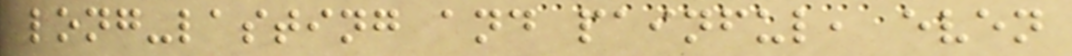long-lasting and painful, even
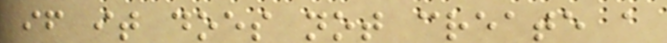if it does not create a
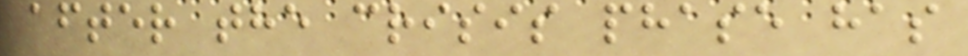after the crisis phase has
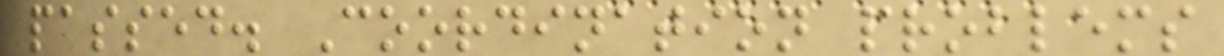passed. Coordination problems
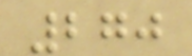270
